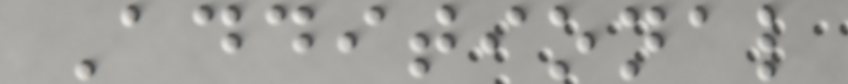Additional
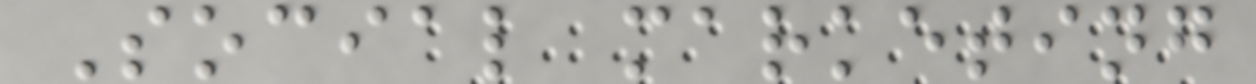Social marketing
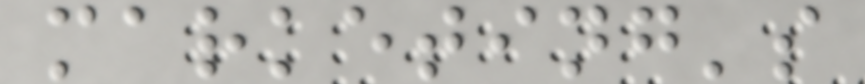marketing's
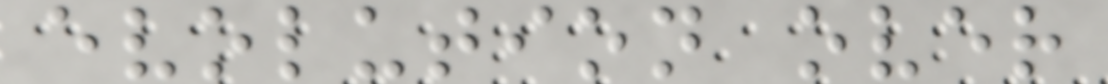evolution over
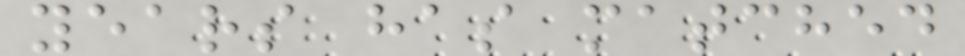years has matched
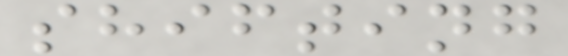shifting
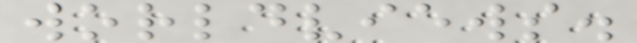worldviews.
